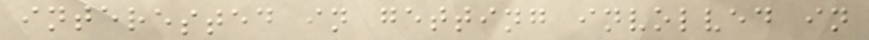interested in getting involved in
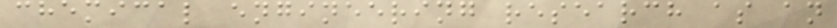chemical engineering research as an
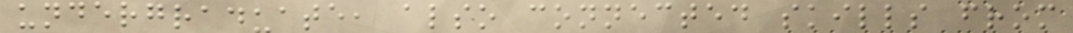undergraduate, also connected skills from
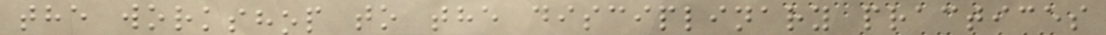the workshop to the disciplinary practices
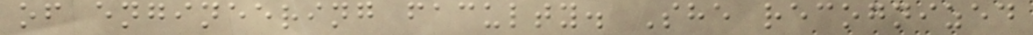of engineering faculty. She recognized
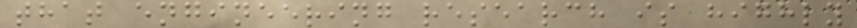that engineering research is highly
